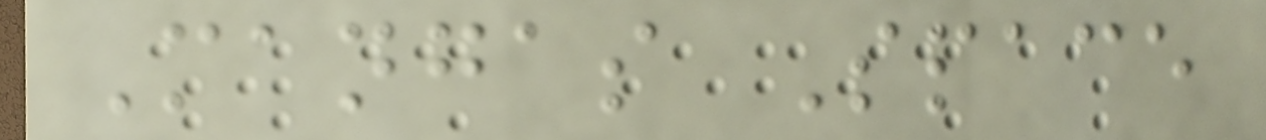Mangas Space
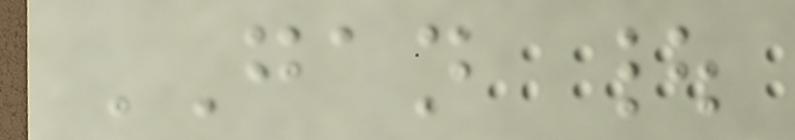GAN |
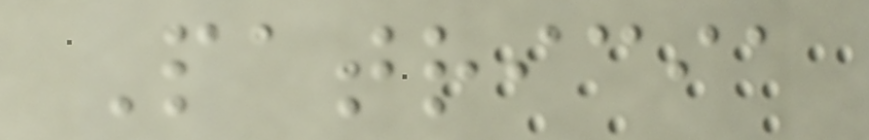Patricia
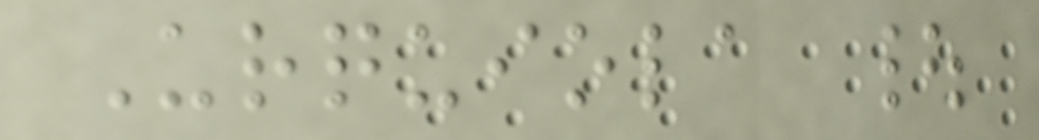Urquiola |
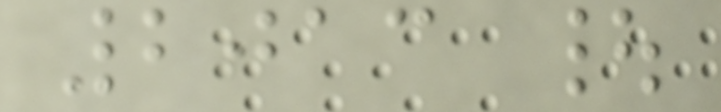2013 |
